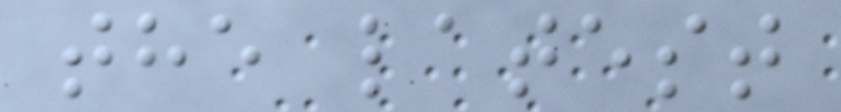the latest
